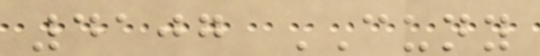4107 CUNY
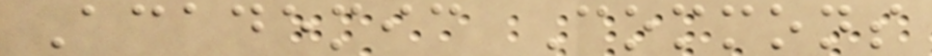Academic Commons
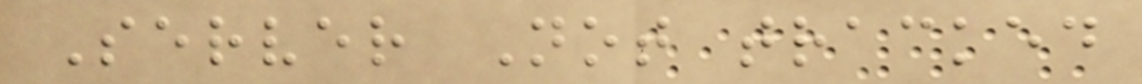Server Not tracked
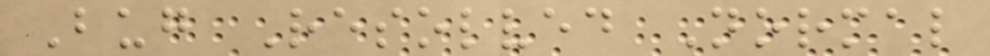Bug Resolved Normal
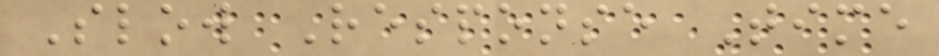Slow Response Time
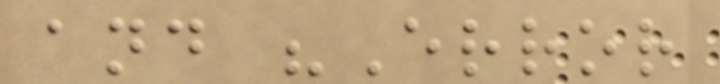and "Error
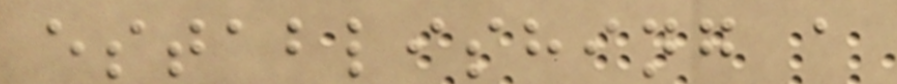establishing a
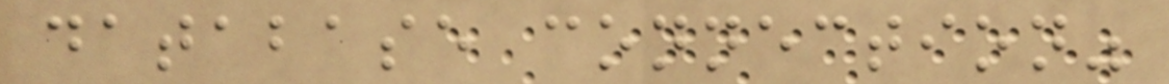database connection"
